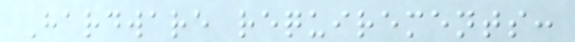Hardware requirements:
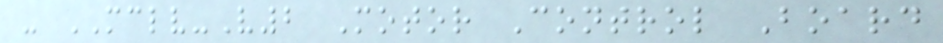- MCLV-V2 Motor Control Board
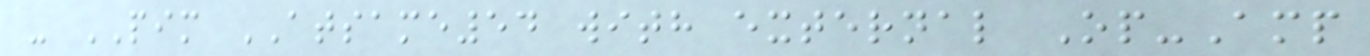- PIM ATSAME54 with external Op-Amp
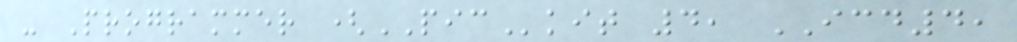- Programmer (PICkit 4, ICD4,
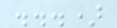...)
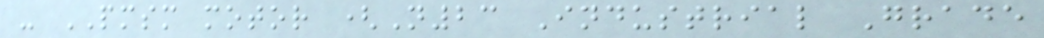- PMSM motor (N23 Industrial Grade
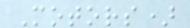Motors)
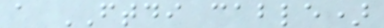a FTDI cable)
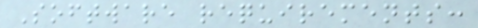Software requirements:
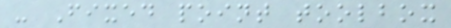- Fixed point toolbox
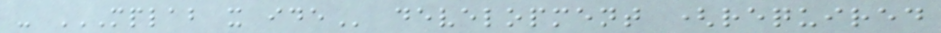- MPLAB X IDE development (required
